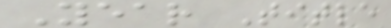Year Title
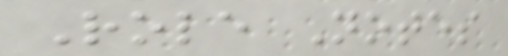Role Notes
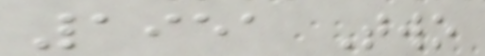1951 Two
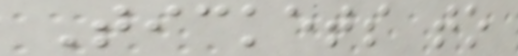Tickets to
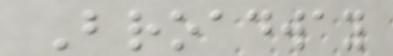Broadway
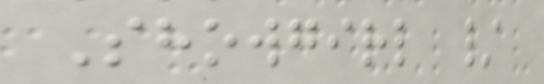Showgirl /
